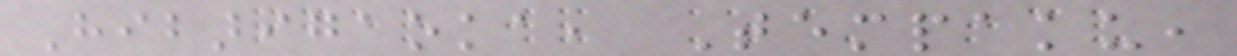Hibarigaoka, Tempaku,
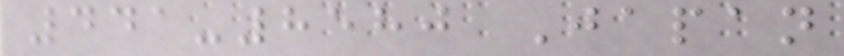441-8580 Japan
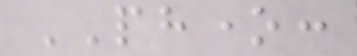PHONE:
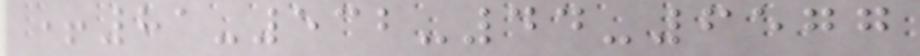+81-532-44-6577
